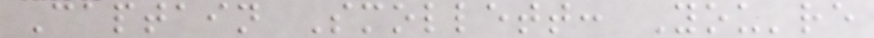Captain Smollett: You're
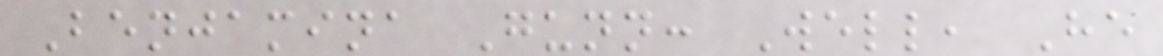Benjamina Gunn: Well, He
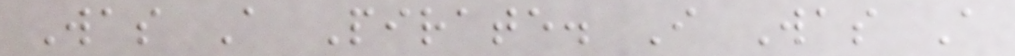Was A Pirate. I Was A
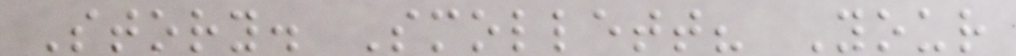Story. Smollett? Your
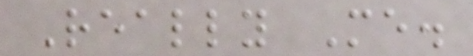Really Me.
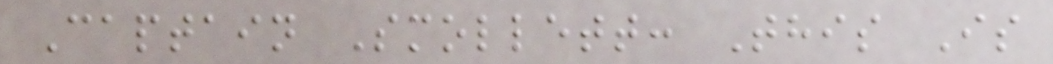Captain Smollett: This Is
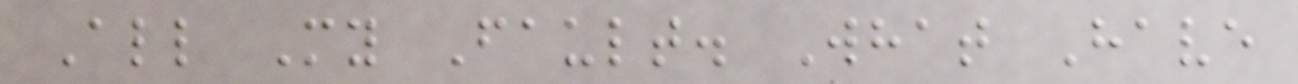All My Fault. What Have
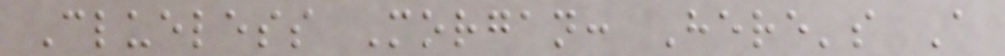Clueless Morgan: Here's A
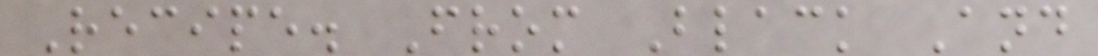Recipe. From Black And
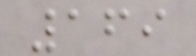169
